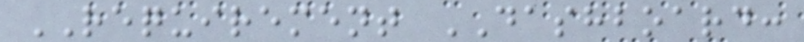REQUIREMENT DASHBOARD:
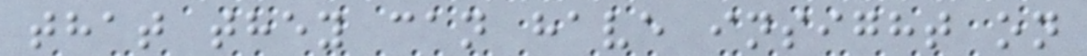that they can have insight on
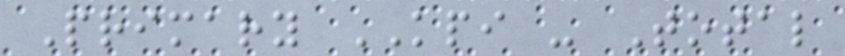Primary KPI - Total
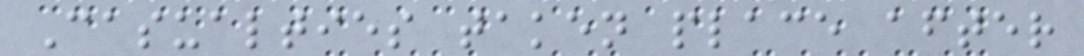Casualties taken place after
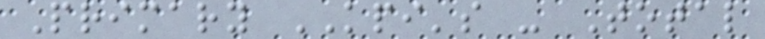Primary KPI's - Total
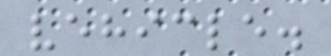vehicle.
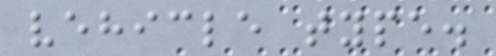vehicle type.
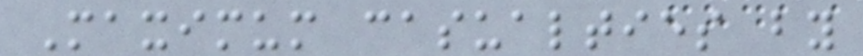Maximum casualties by
